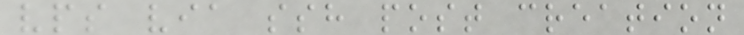vps via ssh post creation
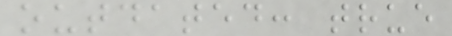outdated: true
